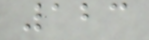123
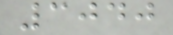3040
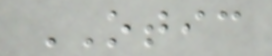OTIC
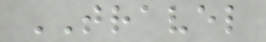TRAVEL
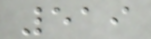519
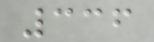336
